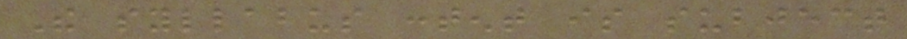The syllabus content is subject
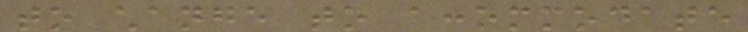to change to accommodate
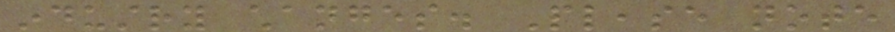industry changes. Please note
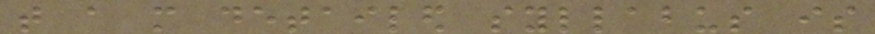that a more detailed syllabus is
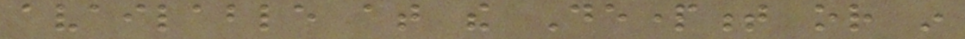available at the Department or in
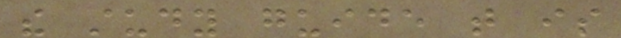the study guide that is
